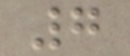7
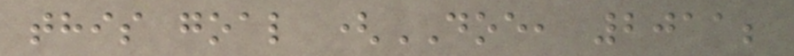this goal (DOE, 2011;
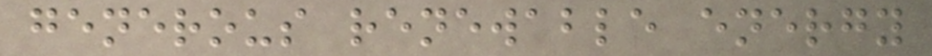generous renewable energy
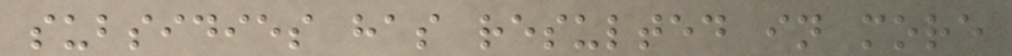subsidies has resulted in more
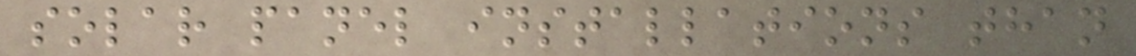solar panel installations than
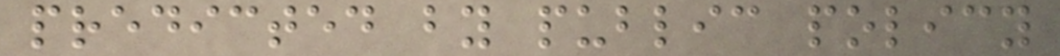predicted by public policy
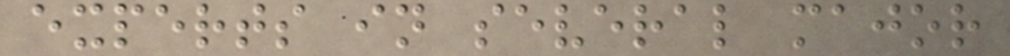experts in several major
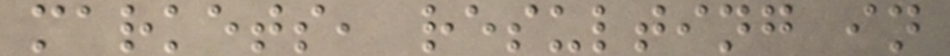markets, resulting in
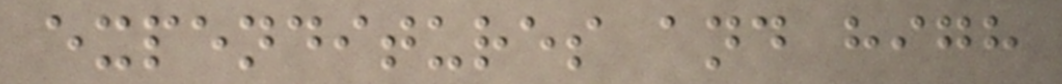expenditures and high
